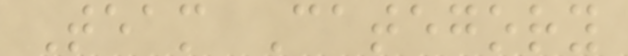Team Category
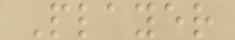Player
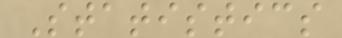Statistics
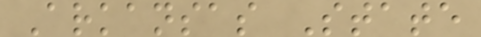Arkansas State
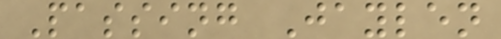Passing Jaylen
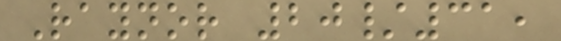Raynor 20/31,
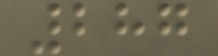287
